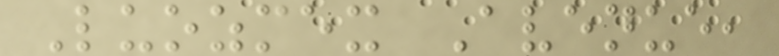Luozmex Avenue,
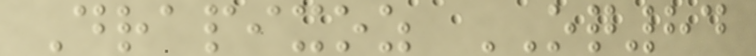Drapixoz OQ84
